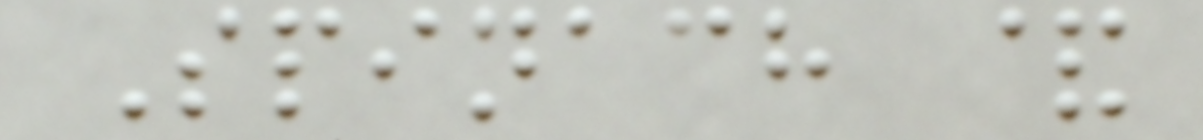Spinach &
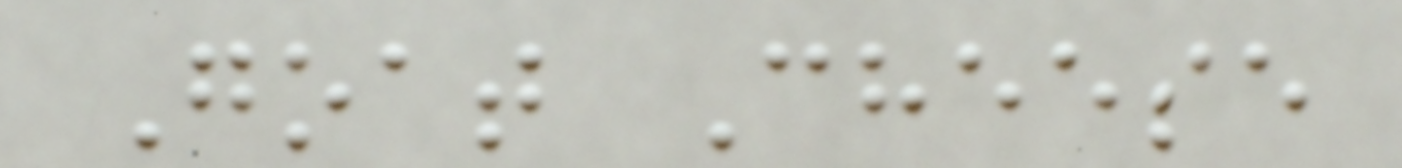Goat Cheese
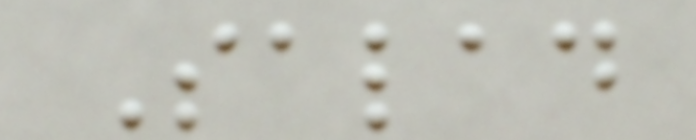Salad
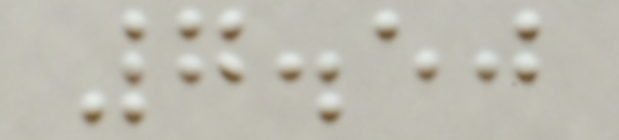7.50
